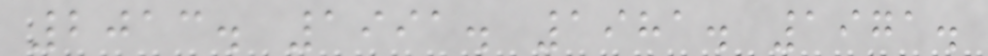2013. 1991. 1981. 1971.
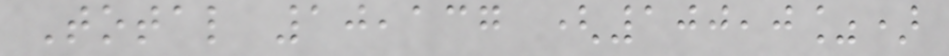Total 10,137 (100,0%)
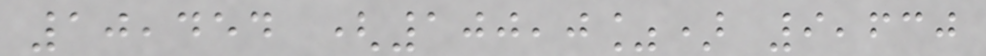10,454 (100,0%) 9,630
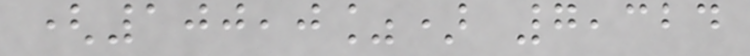(100,0%) 7,324
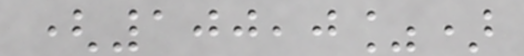(100,0%)
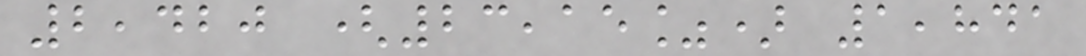2,420 (23,15%) 1,841
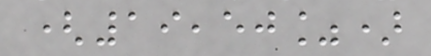(19,50%)
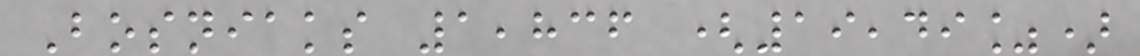Bosniaks 1,836 (19,49%)
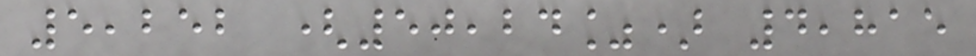5,252 (50,24%) 4,815
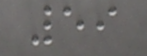59
